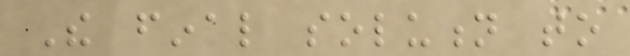The final solution to
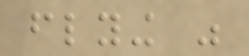flying was
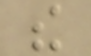the
